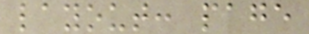layout: page
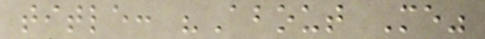title: "About Me"
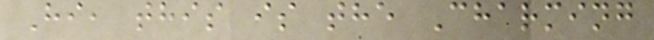Hi, this is the Charming
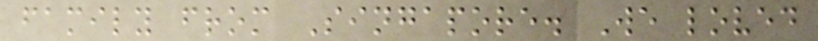family from Singapore. We loved
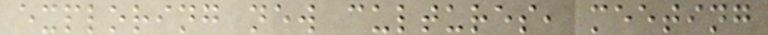exploring new cultures, meeting
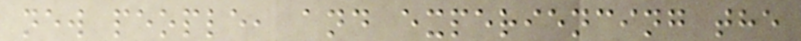new people, and experiencing the
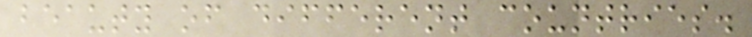beauty of different countries.
